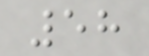58
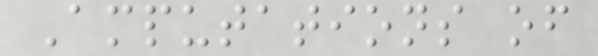Amputations of
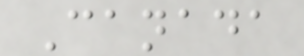Canada
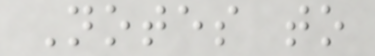Notes to
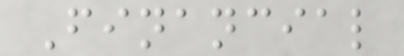Financial
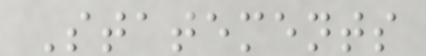Statements
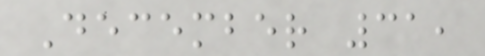December 31,
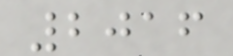2016
